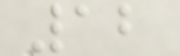12
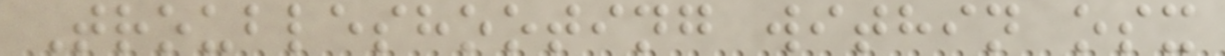Troubleshooting within osx
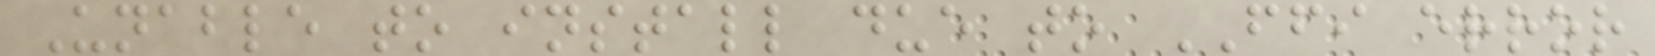Unable to install due to FFI error
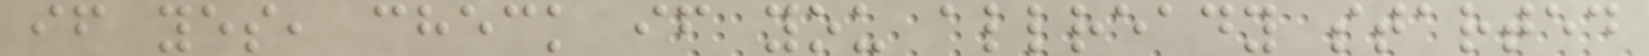if yes, check if you allready started
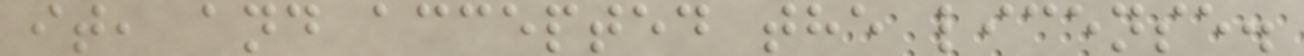it, and accepted the license.
